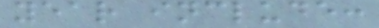year include:
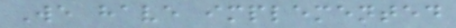We have implemented
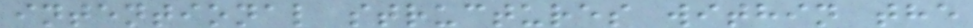intentional structures within the
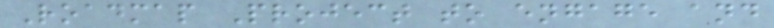Roadmap Project to engage and
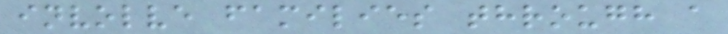involve families through a
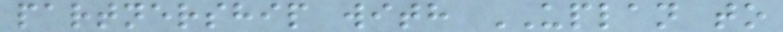partnership with UPLAN to
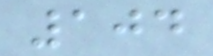104
